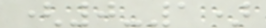(0-1)
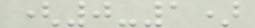(0-1)
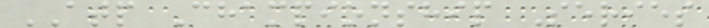ATP Championship Series
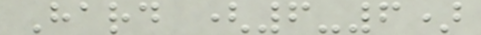Hard (6-6)
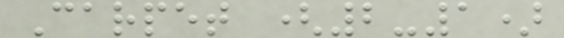Carpet (2-1)
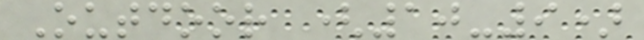Outdoor (10-9)
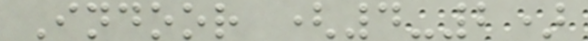Indoor (4-2)
